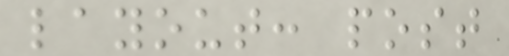layout: post
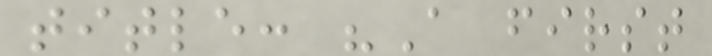title: "A first
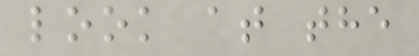look at the
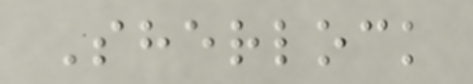Sherlock
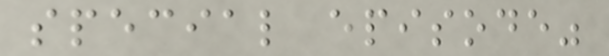special episode"
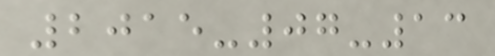2015-07-13
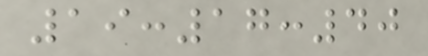19:17:40
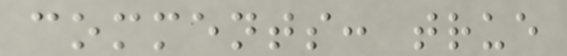comments: true
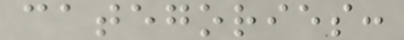categories:
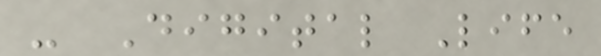- Digital Life
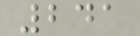241
